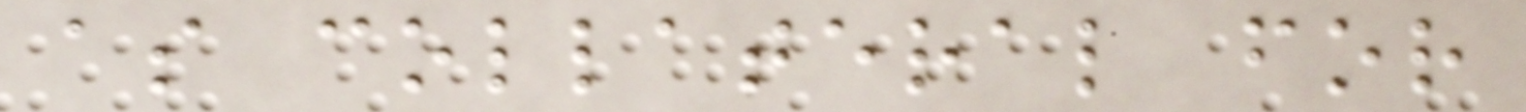as collateral for
